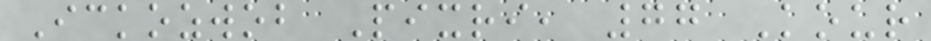Ickozwob Pixri, 77 Kour
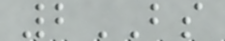2BS
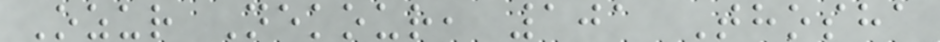Ozur Nekour, 101 Thosha
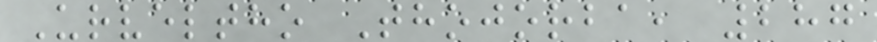Urveltho Thojorba, 287
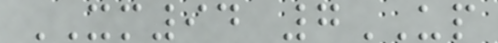XM94 7UP
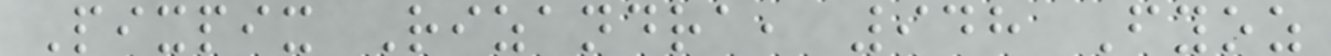Pixpix Rizandra, 948 Fyoz
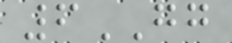6GG
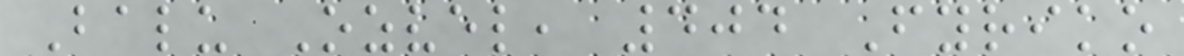Balu Ozvel, 404 Fyriko
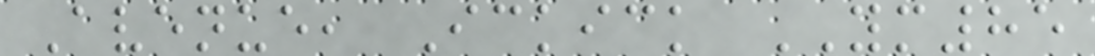Avenue, Ickick YM85
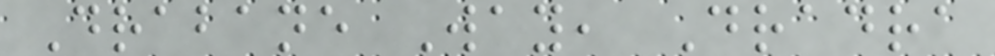Drabane Way, Dradra
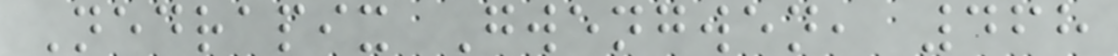Nedrapix Gwengwen, 468
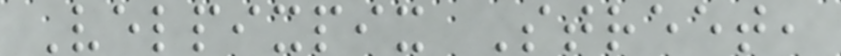Velpixpix Street,
